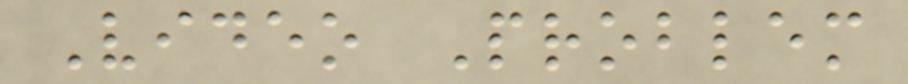Video Problem
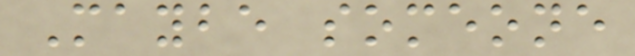Maybe someone
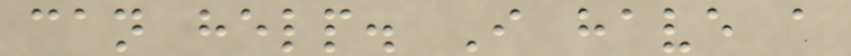can help. I have a
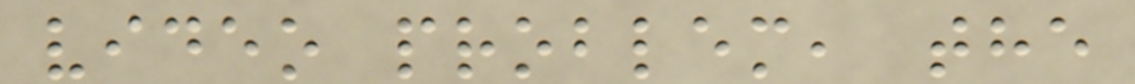video problem, the
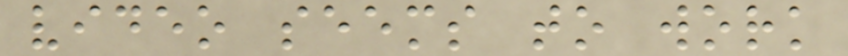video seems to work
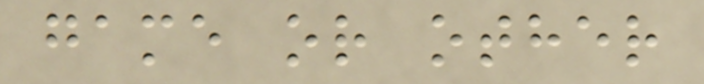game or other
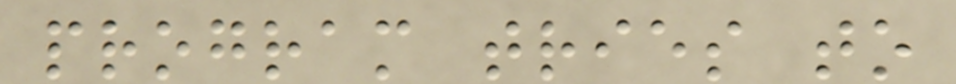program tries to
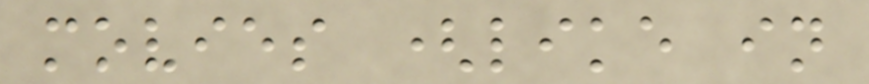movies (like in
